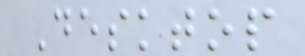Desktop
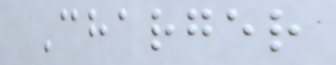Charger
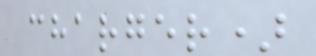charger)
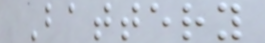Battery
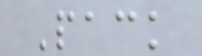Pack
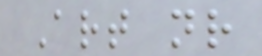Art nr
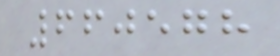660578
